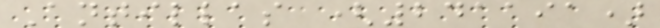Antillas (241191)
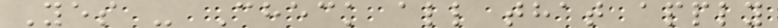Yes - Check all that apply
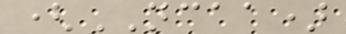(NCAA)
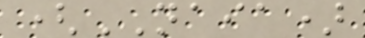(NAIA)
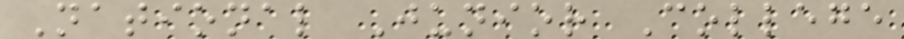National Junior College
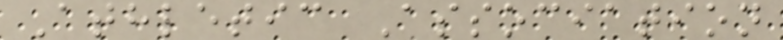Athletic Association
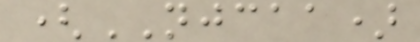(NJCAA)
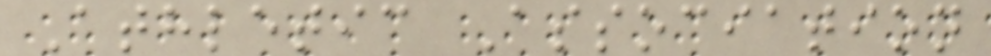Athletic Association
